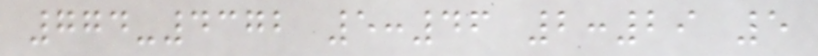774-4372 5:46 2:29 5
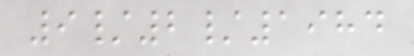9/2/1984
